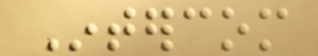Intercom
